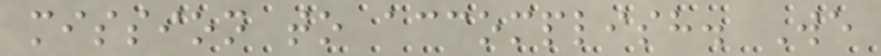mission to accomplish. We
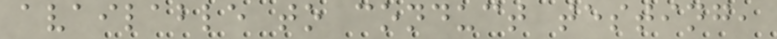available to conduct testing,
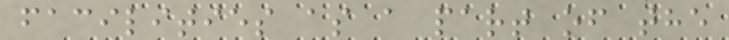facilities as a part of the
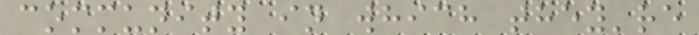community in which they're
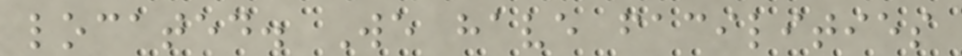located. We have facilities
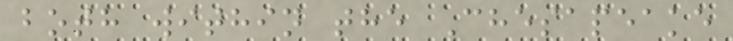both within the Chesapeake
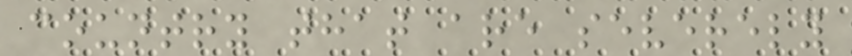country that are severely
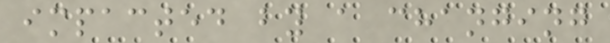impacted by a changing
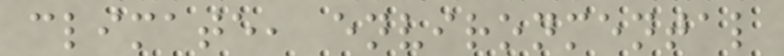climate, environmental
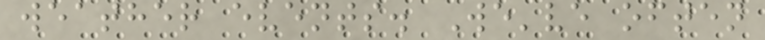weather events. We've often
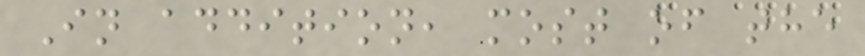In addition, most of the
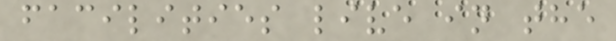facilities live in the
